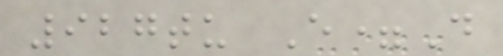927tu E=D
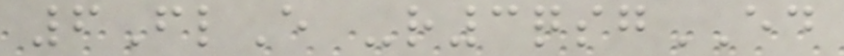6FlE -r3qsgED
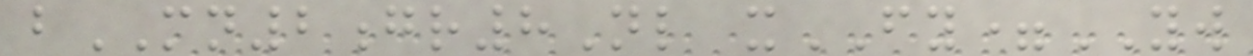bMN2gr8Nl xFY=YW
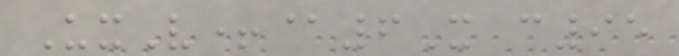UxV+@6X c95
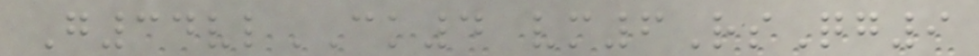G34vlCK4 vm6RsQg9
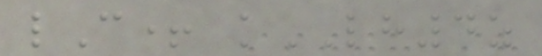lC+ kLH4z
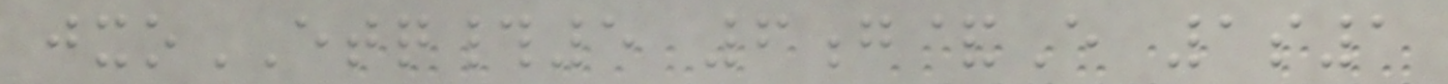jxoETQ#5 6g&E 1s1
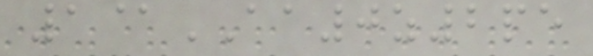1@AA0z2pe
